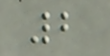2
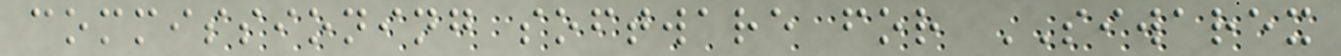commissioning software for SIWAREX
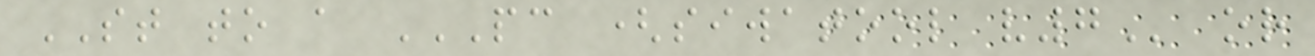ST to a PC (SIWATOOL V7 or
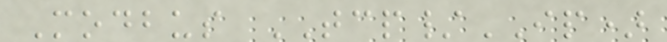Modbus TCP/IP)
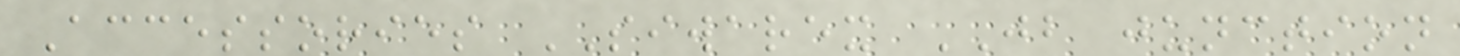Accessories SIWAREX JB junction
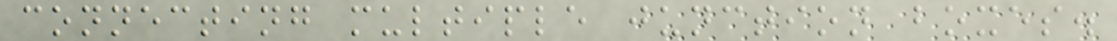connecting multiple junction boxes.
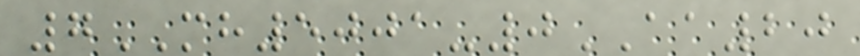7MH5001-0AA20
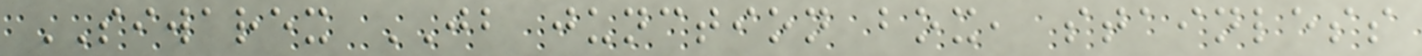SIWAREX JB junction box, stainless
